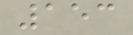153
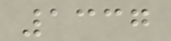1337
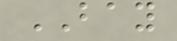BAY
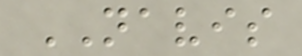NAVIS
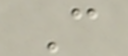C
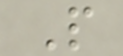P
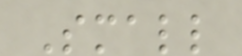Small
